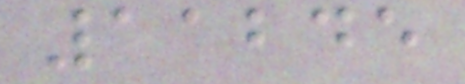11245
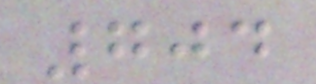704
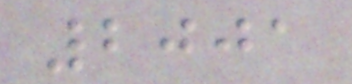2001
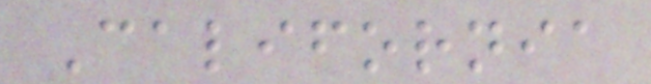California
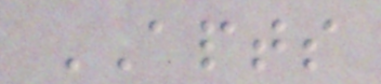APTS
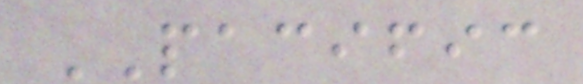PACIFIC
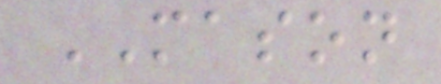MASON
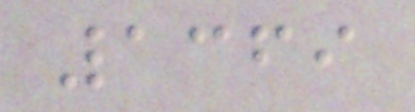1369
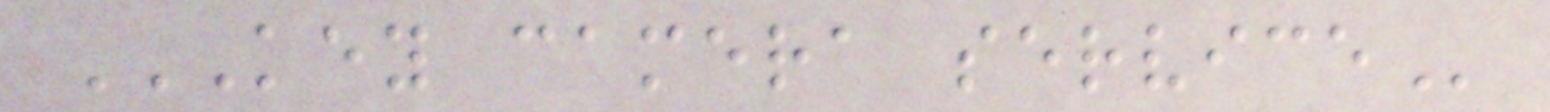KEY CAMERA SERVICE
